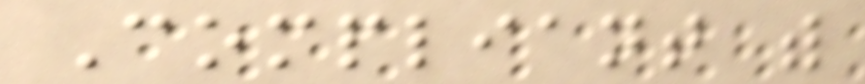Compliant with
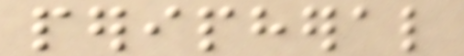peripheral
